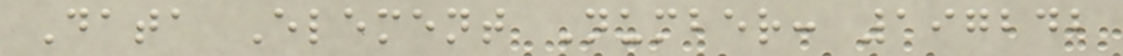Data Element Number: 197242
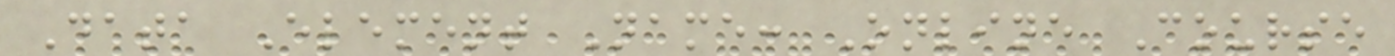Data Element Name: Online Course
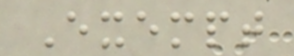Exempt
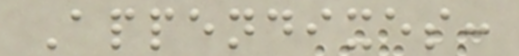Appendixes:
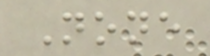None
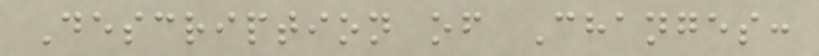Description of Changes:
